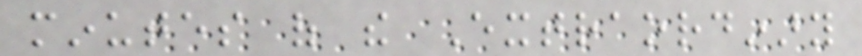minutes of the Extraordinary
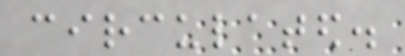circulated.
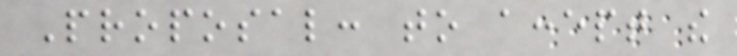Proposal: to accept the
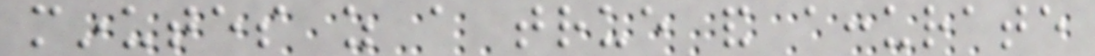minutes as a true and accurate
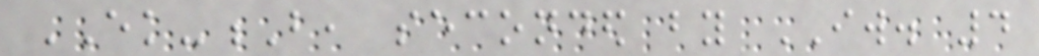EK-B, seconded by IW. 4
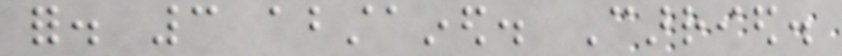for. 3 abstained. Carried.
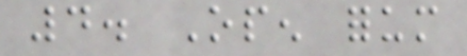4. Open forum
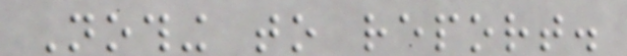Nothing to report.
